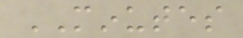MINUTES
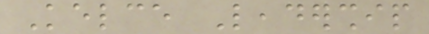Kelce Leadership
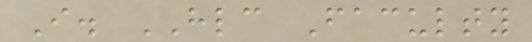I. HLC Faculty
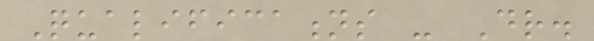Qualifications - Dr.
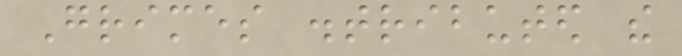Grimes distributed the
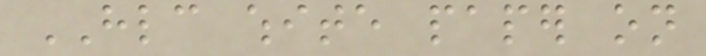HLC white paper on
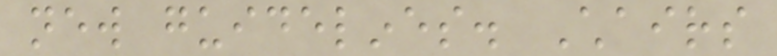new guidelines. Chairs
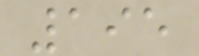195
